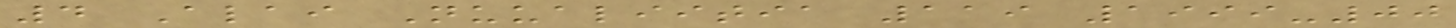4 Alai Nuualiitia 119 1999-00
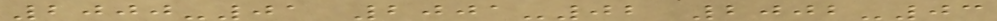2000-01 2001-02 2002-03
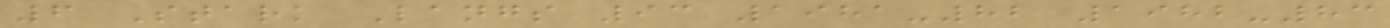6 Stark Langs 93 1981-82 1982-83
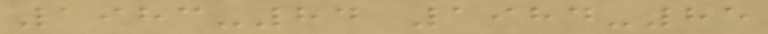1983-84 1984-85
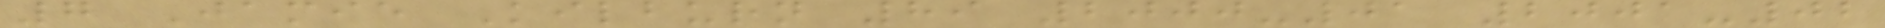7 Jamie Kilburn 89 2000-01 2001-02
